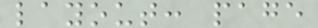layout: page
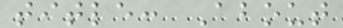title: About
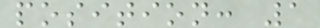position: 1
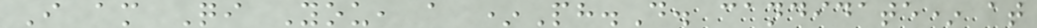I am Qi You, a *Ph.D. candidate* at
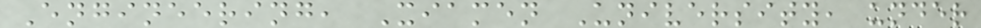Engineering, Xiamen University, under
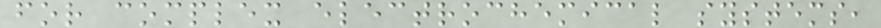for complex electrochemical systems,
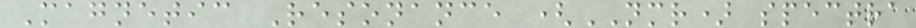Magnetic Resonance (NMR) spectra
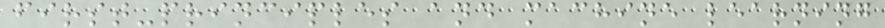first-principles and machine learning
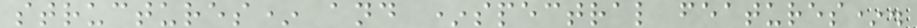structures* and *spectral features*.
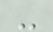-
